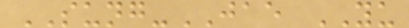SUNG-JAE YU
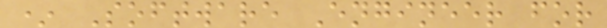* Software Engineer for
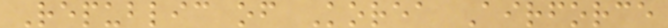Republic of Korea Airforce
